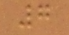7
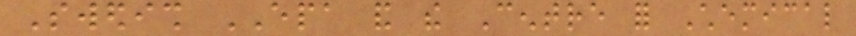Swedish EPA and the Centre for Chemical
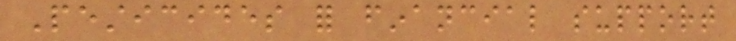Pesticides for financial support
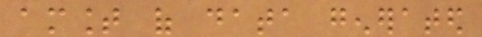amount of data generated
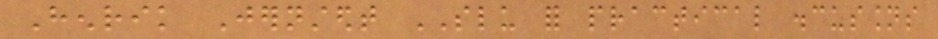Henrik Jernstedt SLU for practical discussions
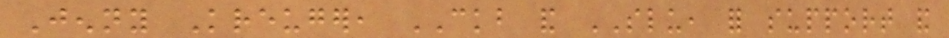Jenny Kreuger, CKB and SLU, for support and
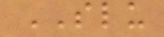SLU
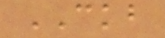CKB
